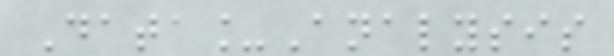Data_Analysis
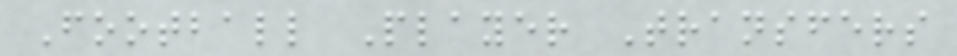Football Player Transfers
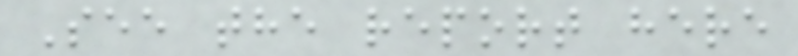See the report here
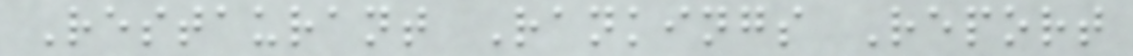Restaurant Rankings Report
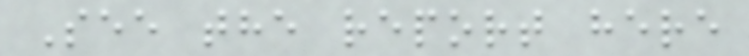See the report here
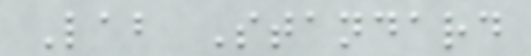Lab Standard
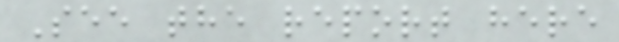See the report here
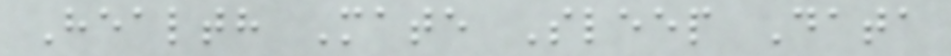Health Mate Sleep Data
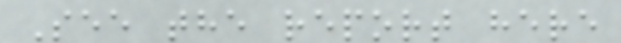See the report here
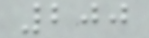200
